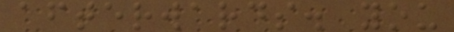afterwards. you
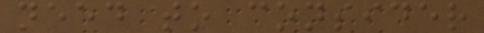need to consider
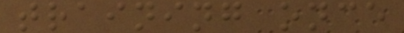training once
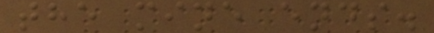the mine ends.
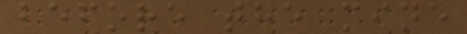before the mine
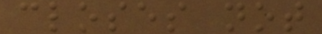closes not
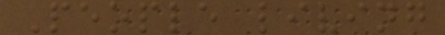People living
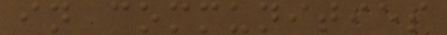in communities
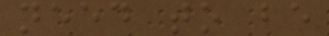need to be
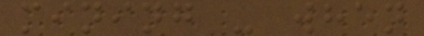mining - when
